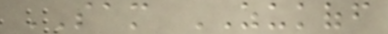SAM ZUKOFF
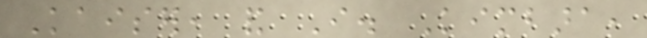Kaiser, and I. Kimbara,
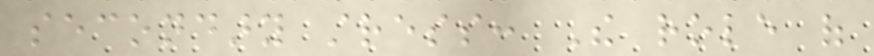secondary stress: The role of
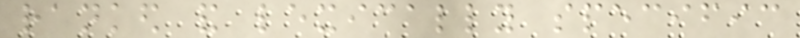ranked and lexically specific
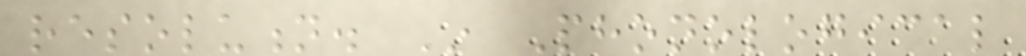resolution. In Phonological
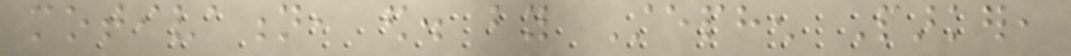motivation, ed. by Stephen Parker,
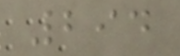294
